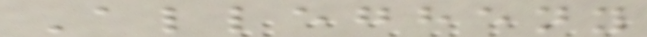Allegheny
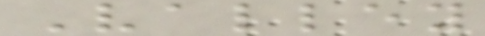Valley
